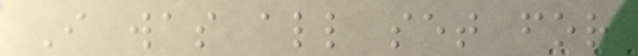I was all set for
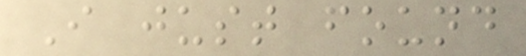I just found
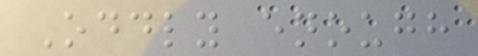Oddly enough
